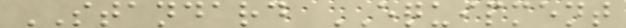STANDARD EQUIPMENT
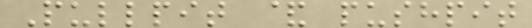Pullpit & pushpit
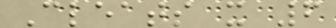Cleats x 6
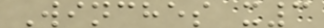Winches x3
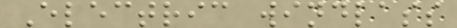Electric windlass
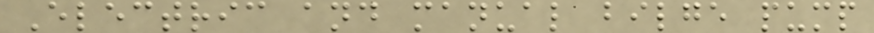Electric and manual bilge pump
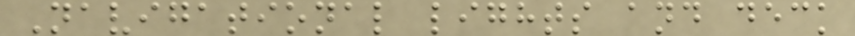Navigational lights and deck
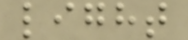light
